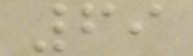69
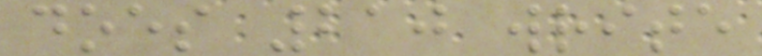does 210 write
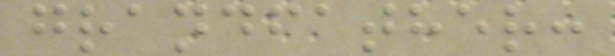grandfather:
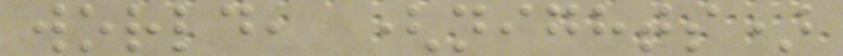world, (nights)
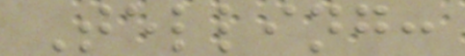Telling:
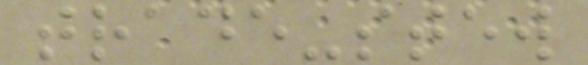trade-stew
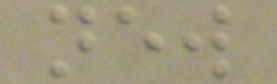new
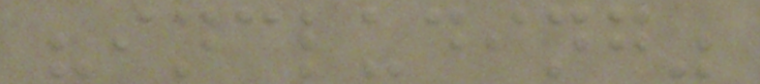"including"
